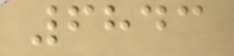6843
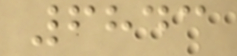6843
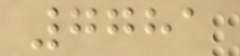7781
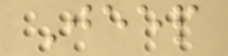Jeep
